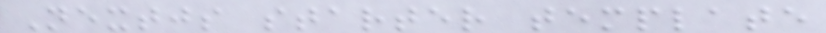Nextjs starter template
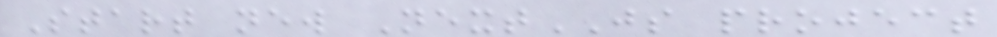Start new NextJS project
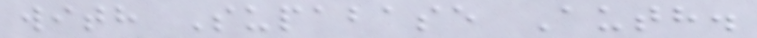with Supabase Auth.
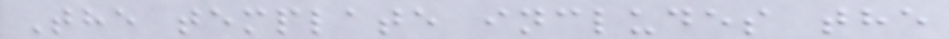The template includes the
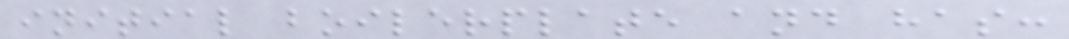initial boilerplate and has:
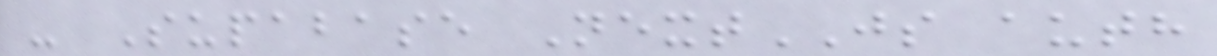- Supabase NextJS auth
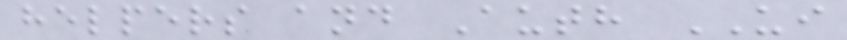helpers and Auth UI
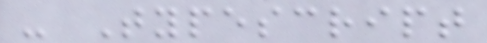- Typescript
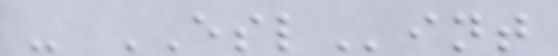- ESLint
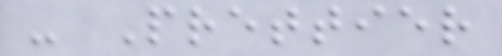- Prettier
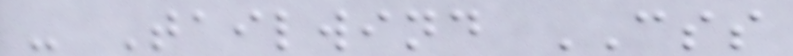- Tailwind CSS
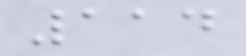114
